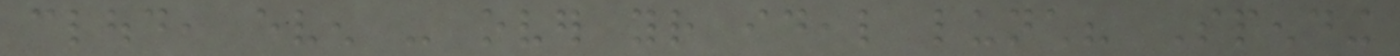cloud, even - over your ideal lunch? Spending
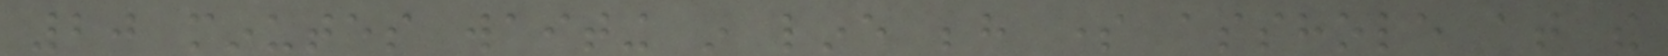20 minutes waiting in line behind some asshole at the
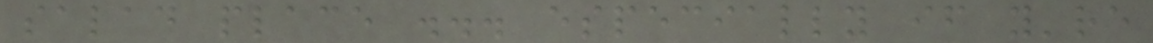salad place ... especially if you're
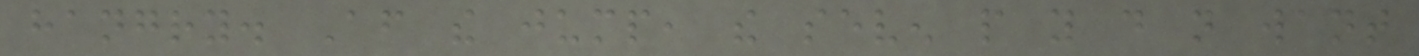hangry. After the jump, the seven people you do not want
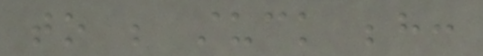to be stuck behind:
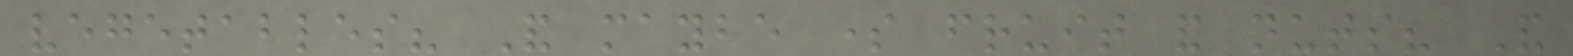vegetables? And maybe some fruit and nuts? And
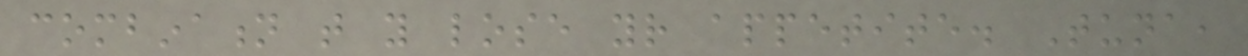combination that you lose your appetite. Tuna,
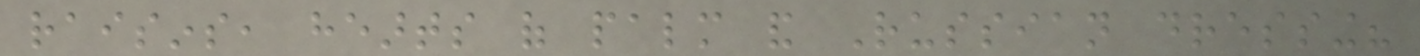raisins, hearts of palm and Russian dressing?
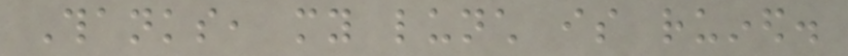Thanks, my lunch is ruined.
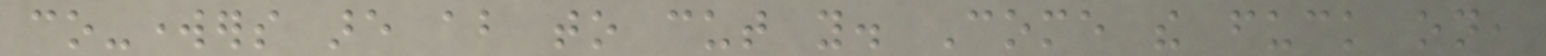co-workers are about to cut you. Come the fuck on,
